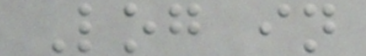Log in
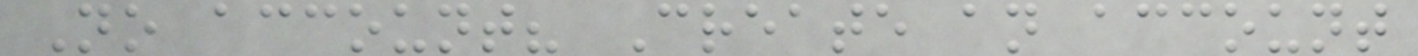No account? Create an account
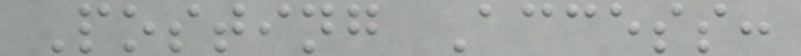Posting Access:
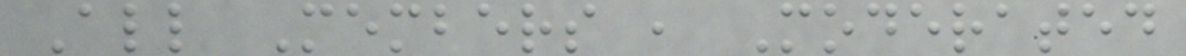All Members , Moderated
